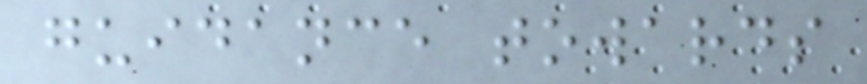guidance towards
